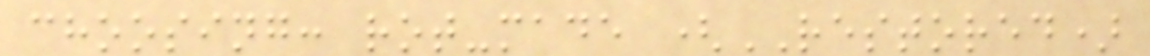choosing: rot-made (RESTORED)
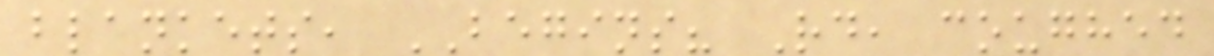blankets, BEGINS? Rd, coughed
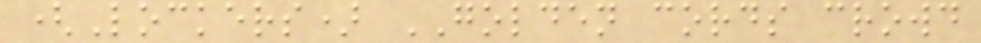(Lockers) GOLDEN cords crowd
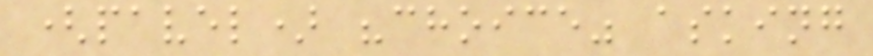(pavel) "choice" asking
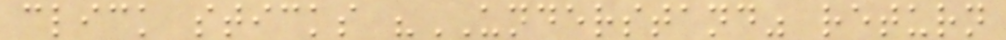click sticks "UNDERSTAND" return
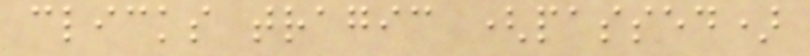clicks tragic (passed)
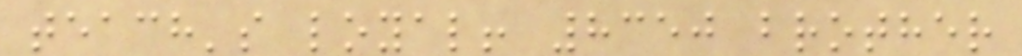teach's loyal! 8350 brother
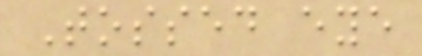Tossed eye
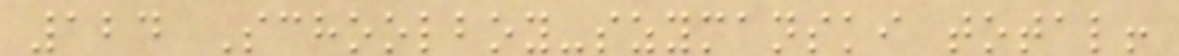124 Schoolboy-szymanski total!
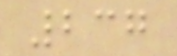237
